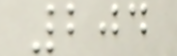204
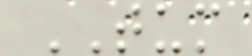TUM
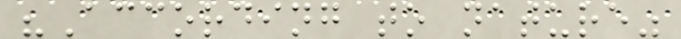"According to nature"
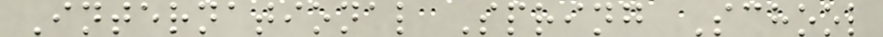International Spring School
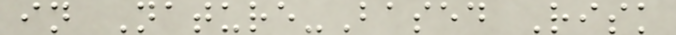in Nature-Based Risk
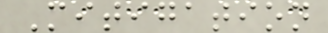Mitigation
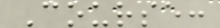Course:
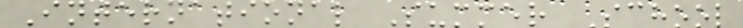International Summer School
